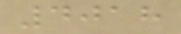4018
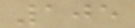105
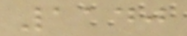1140
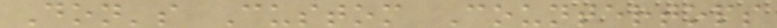Don's Custom Countertops
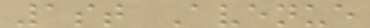1st Avenue
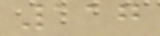117
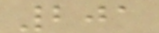201
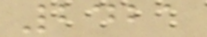2421
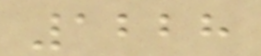1228
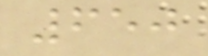650
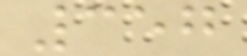357
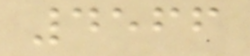4566
